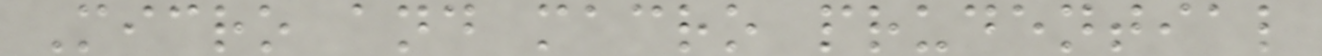Micro and macro prudential
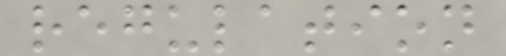regulation
